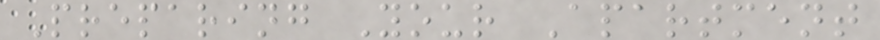Preparing Your Apartment
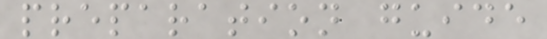preparation guide
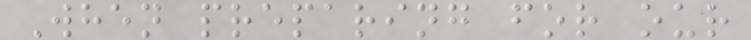When preparing for our
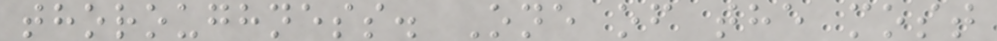thoroughness. One of the most
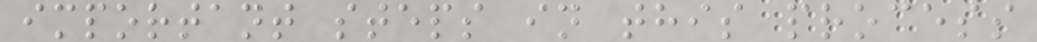important steps in this process
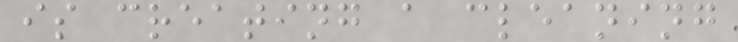is creating a cleaning
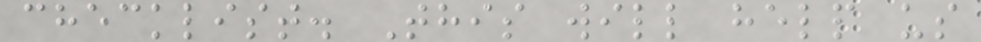checklist. This will help us
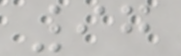97
